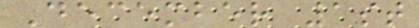December 1st
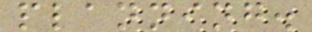planning.
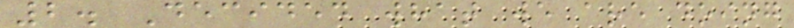2. Decided what we are doing
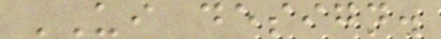UI design.
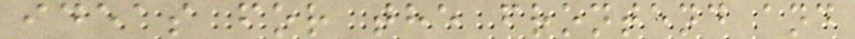ideas for the frontend and
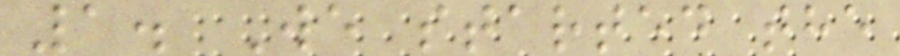1. We started the
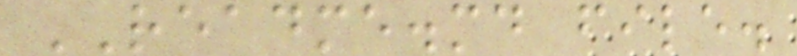README.md file.
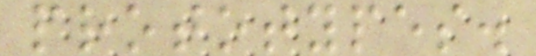prototypes.
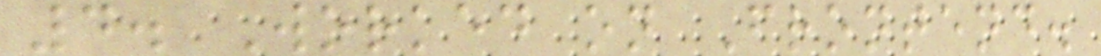4. Worked on Frontend.
